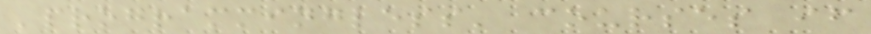'programmingless' courses if
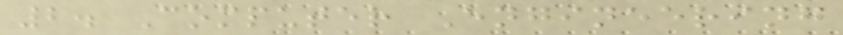2. Computer Engineering
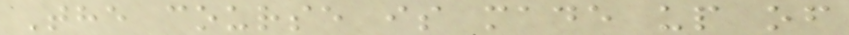The course is made up of
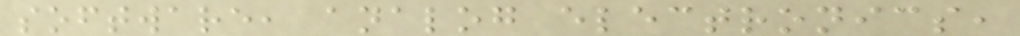software, analog electronics,
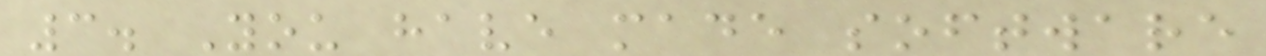3. You have made software
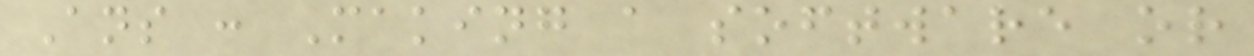Ans : Making a software or
